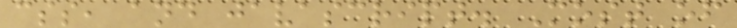css, and javascript. Most of
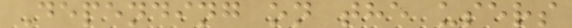Depending on the users
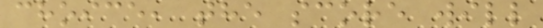choice, the score will
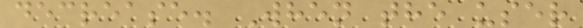decrease. When the user
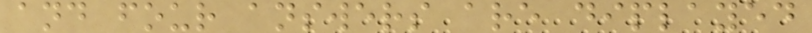and four answers are diplayed
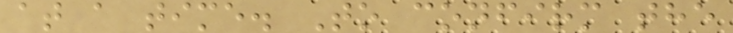at a time. To confirm the
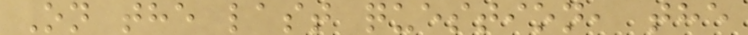On the last question, the
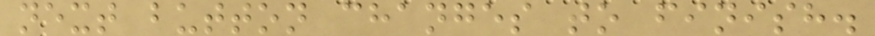next button changes to finish.
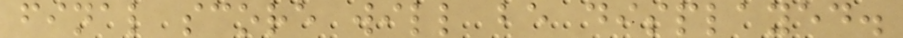final score will be displayed.
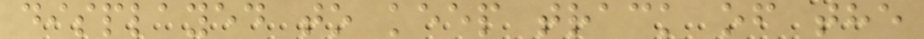displayed to keep track of the
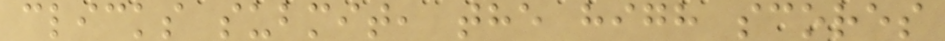clicks submit, the high scores
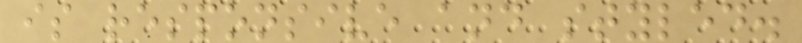is responsive and styled.
